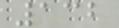132
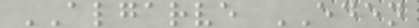ALGARVE EDEN
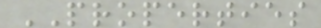PROPERTIES
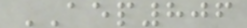AEP806
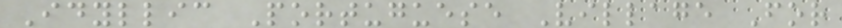Idyllic Portuguese Village For
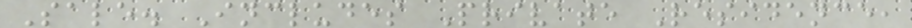Sale. Includes Private Residence,
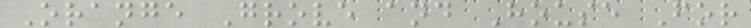Orange Grove and House For
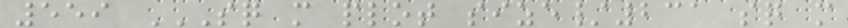559 SQ M PLOT SIZE/231 SQ M
